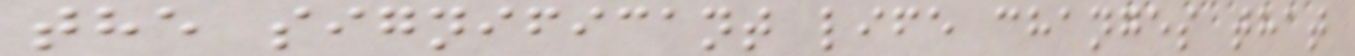the significant life changes that
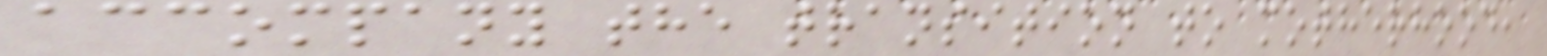accompany the transition to motherhood,
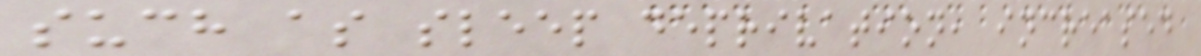such as sleep deprivation, increased
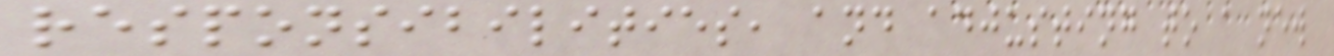responsibilities, and adjusting to a new
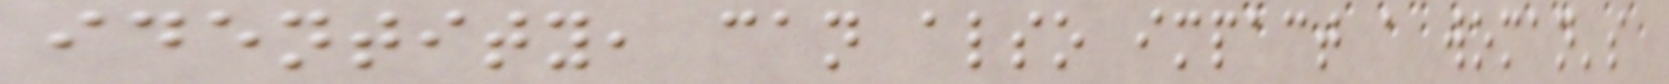identity, can also impact a woman's
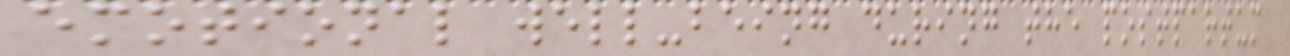emotional well-being during the postpartum
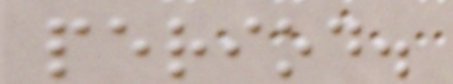period.
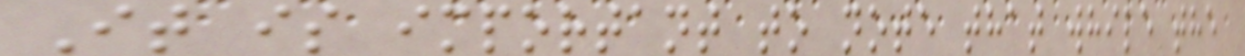It is important to note that while the
